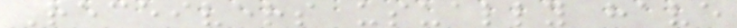Receivers usually have
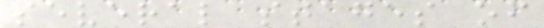several stages of
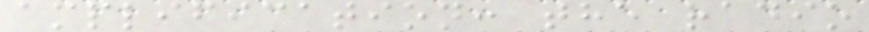amplification: the radio
